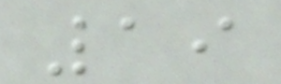19
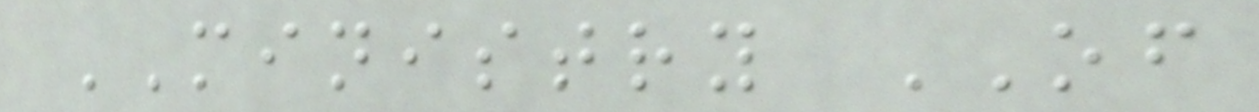MINISTRY OF
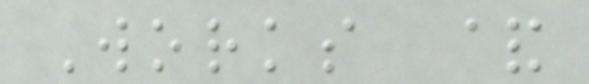Works &
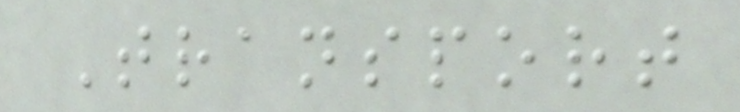Transport
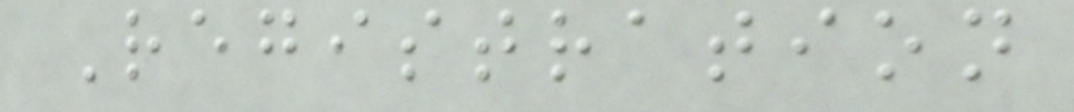Registration
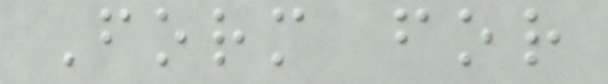Form for
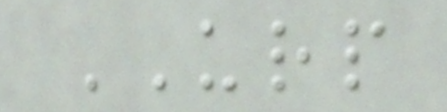URP
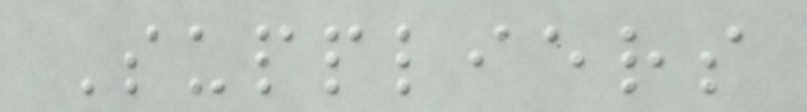Suppliers
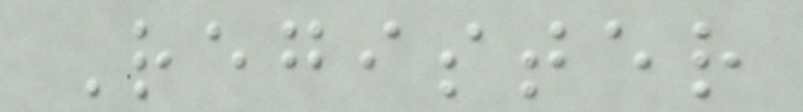Register
